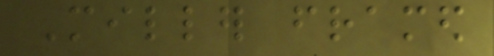Miller framed
